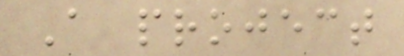A project
